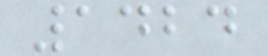1424
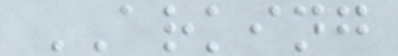ARKING
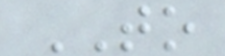TO
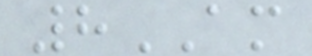8AM
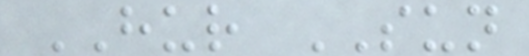HUR SUN
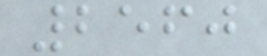2560
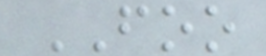FOO
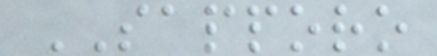SAPPORO
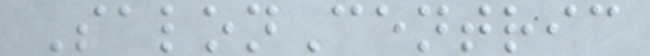SalonCentric
